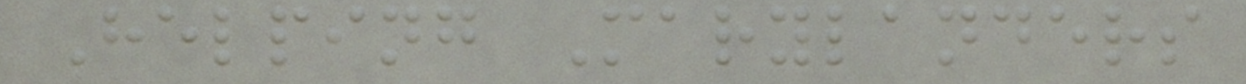Helping Marylanders
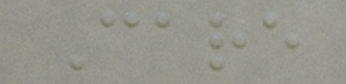Care
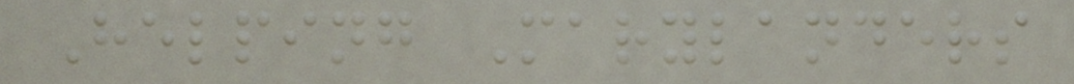Helping Marylanders
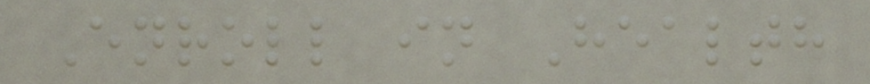Enroll in Health
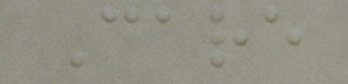Care
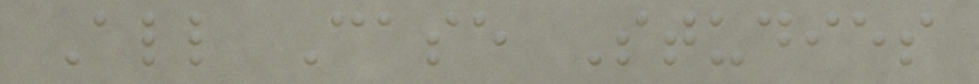All Case Studies
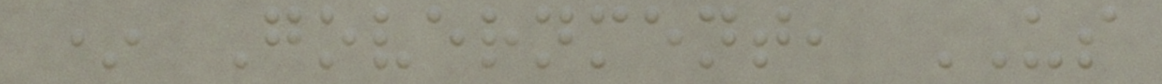* Government, US
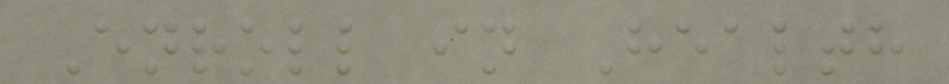Enroll in Health
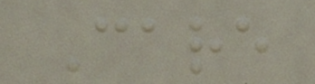Care
